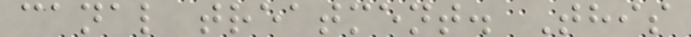canal treatment. This
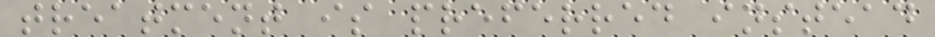treatment is preferred instead
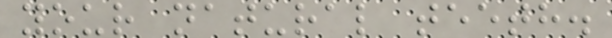your natural teeth.
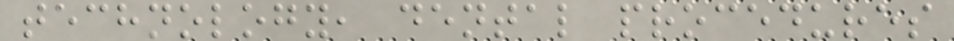technology, dental procedures
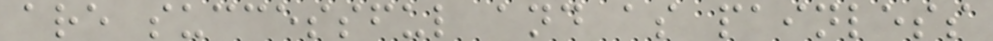are successful and as painless
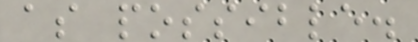as possible.
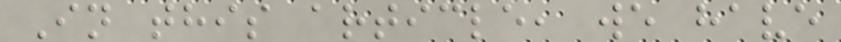In this article, we have
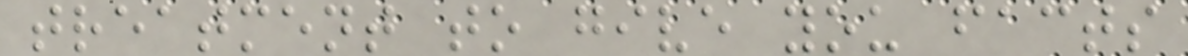treatment to give you facts
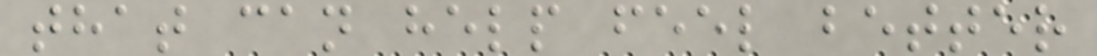that can help feel better
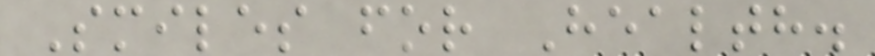Smiles for Health.
